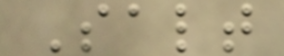Salt
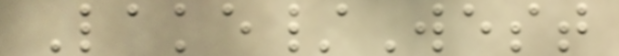Lake/West
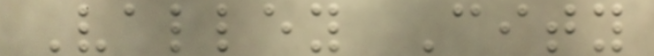Valley City
